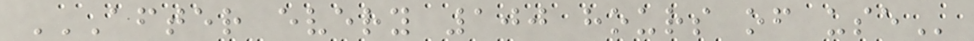AFTER EVERY 100 HOURS OF USE
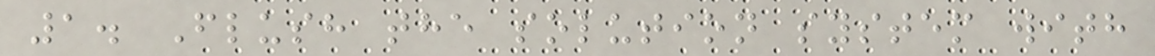1. Flush the solution system with
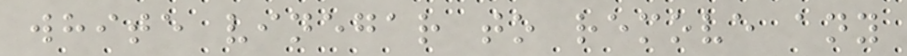white vinegar to remove any
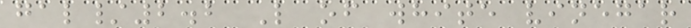gal/2.2 L of white vinegar
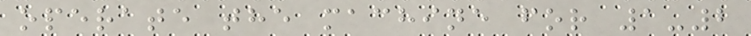operate the machine for 1-2
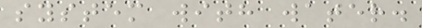system with water.
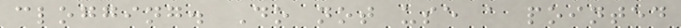clogging. Do not use a pointed
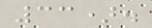33).
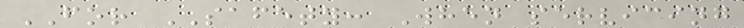FOR SAFETY: When servicing
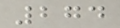274
